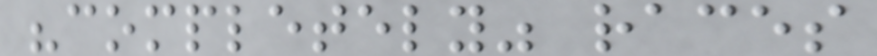"completely" races
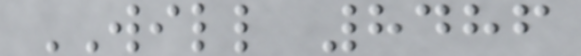WILL 8486
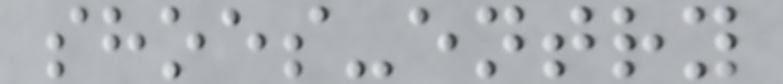shoes-entry
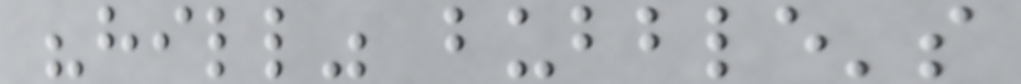"hill" bubble's
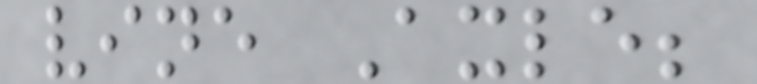vine Axle;
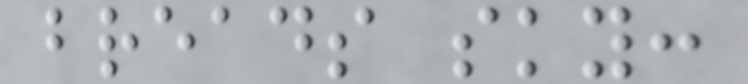breads sky:
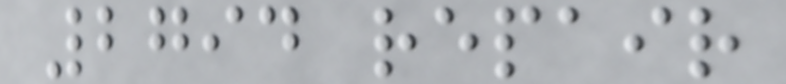2794 repair
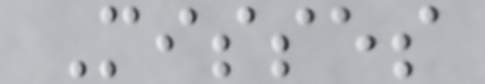Misses
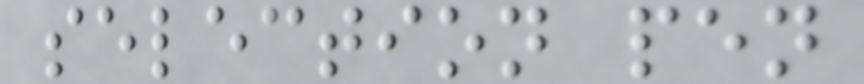selection pen
